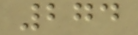274
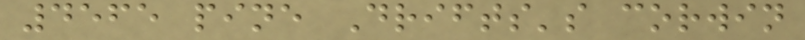4565 pine Drifts's corwin
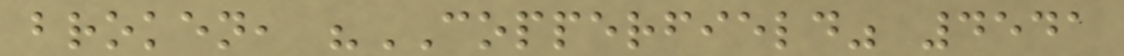broken, "COPPERFIELD" 4541
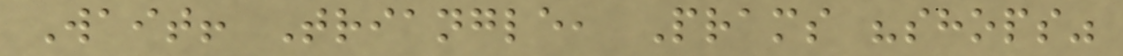Wait! Triangle, Prams "shops"
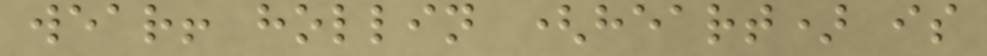wear! hollin (heart) is
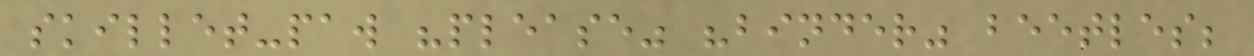skillet-paw "please" "binder" beetles;
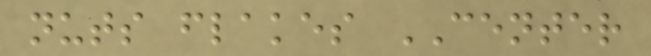nuts flakes CENTER
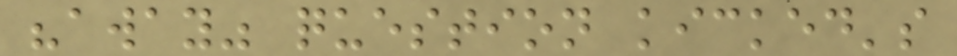"away" question kicked's
